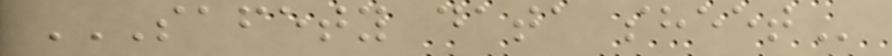SAFETY DATA SHEET
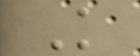K
